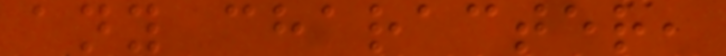any character,
